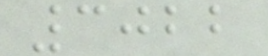3022
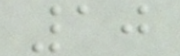10
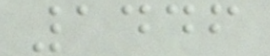1446
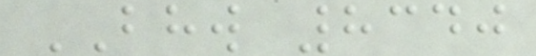BHW 8340
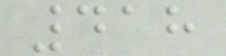418
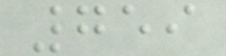759
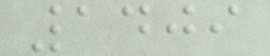1409
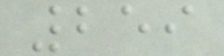259
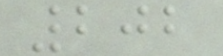202
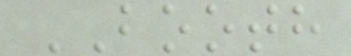BOOTH
